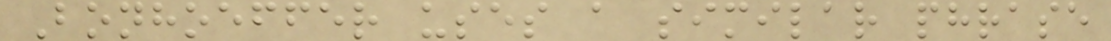Bonhoeffer uses a similar phrase
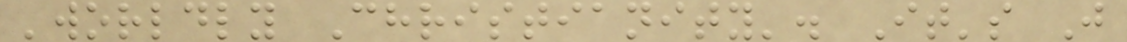'worldly Christianity'. It's J
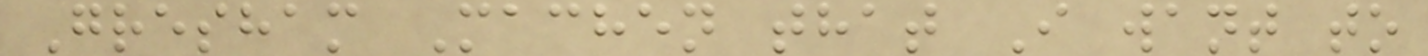Gresham Machen that I want to
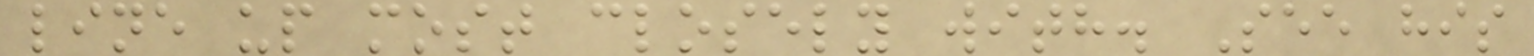line up most closely with. See his
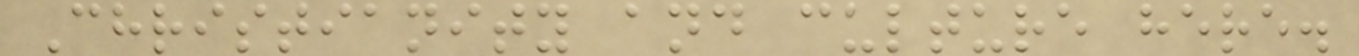Christianity and culture here.
